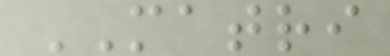MATRI
